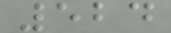524
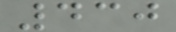430
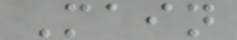Main
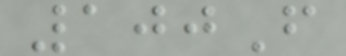100F
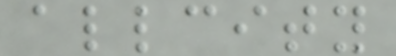allcity
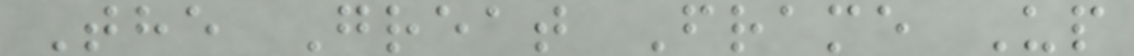The Great Frame Up
